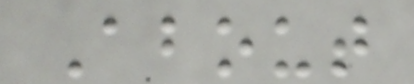About
